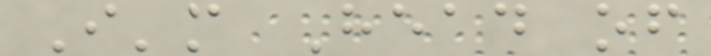I'm Head of
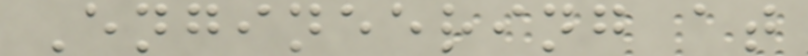Engineering at
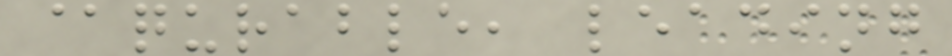@qurable, leading
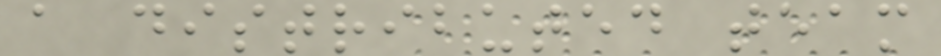a distributed team
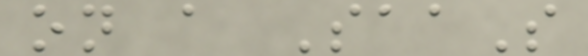on a SaaS
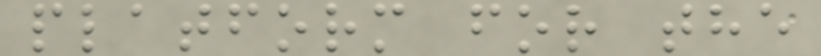platform for the
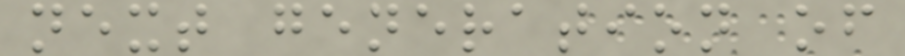next generation of
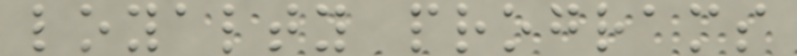loyalty programs
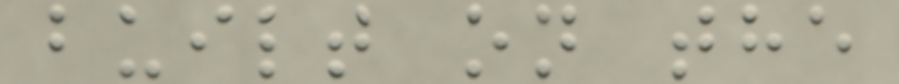built on the
